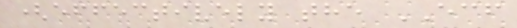(effectively the ECF
